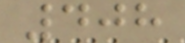408
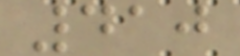410
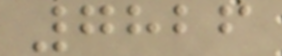7826
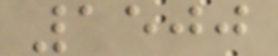1500
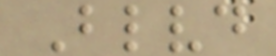Blvd
